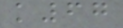k67
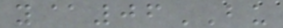y@06BU
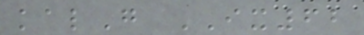kalG IX62
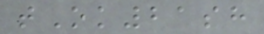tOk21sh
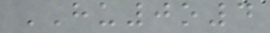HU0o4
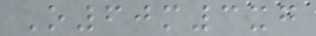O60m3xg
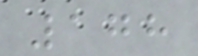178
